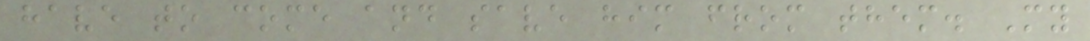have to come and save him from them. My
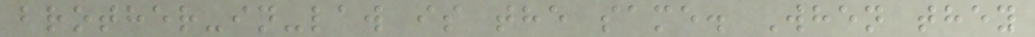brother-in-law is the same. When they
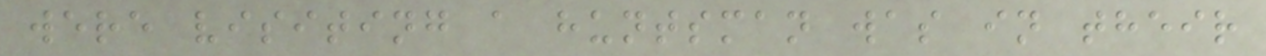were visiting a huntsman was in their
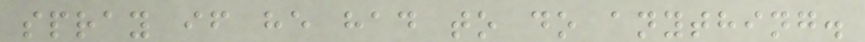spray if he had to do anything.
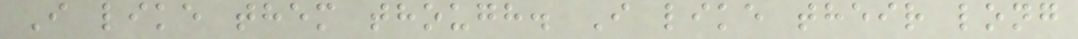I like them though. I like their long
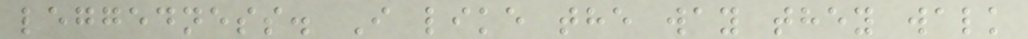leggedness. I like the way they walk
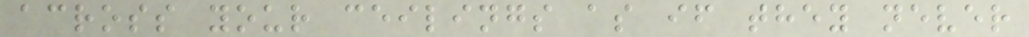across your ceilings as if they never
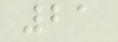21
